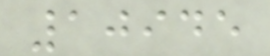10945
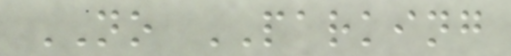NO PARKING
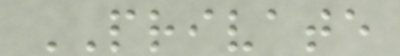PRIVATE
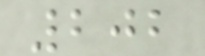202
